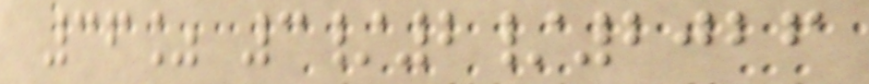36% 3/2/2026
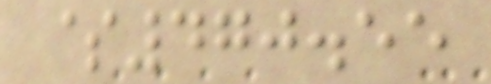$470.55
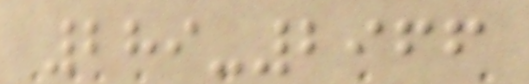289-2966
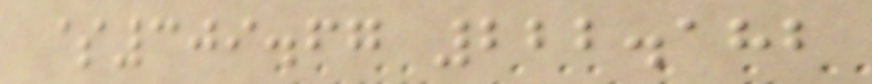$309.67 222.182
